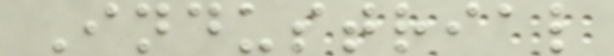Industrial
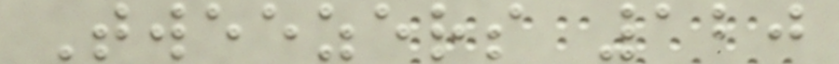Tweezers 120
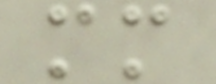mm
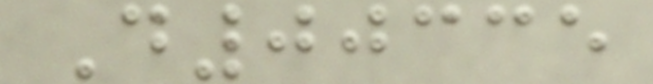D00335
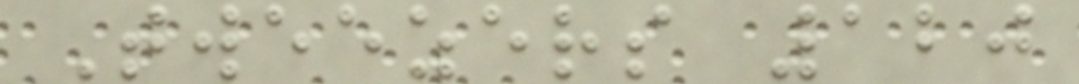Tweezers 120
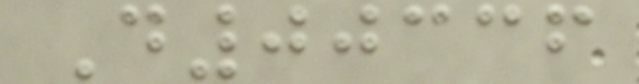D00336
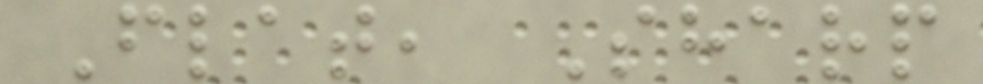Flat, Sharp
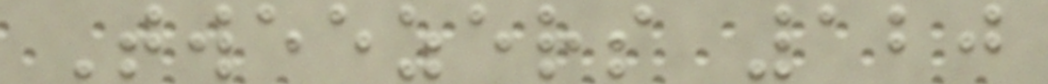Tweezers 120
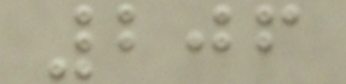206
